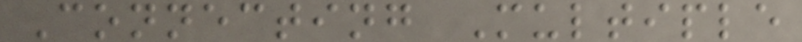Connecting Multiple
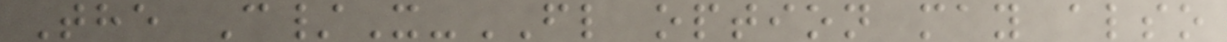The C/X-FL option may also
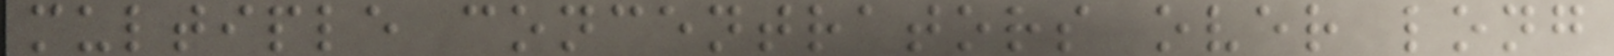multiple concentrators over long
